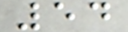54
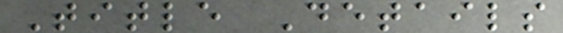Title Details
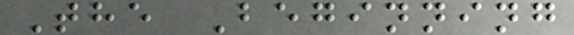The Beginning
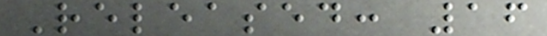Released: 16
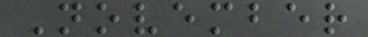November
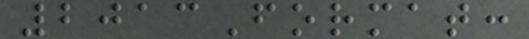2013Format:
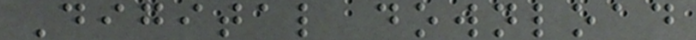Digital download
